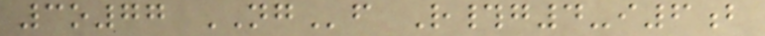3o77 NGf R#g4-i6b
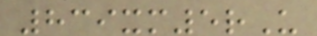839xm5rU
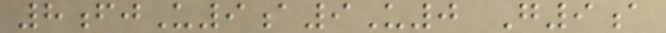8fjU9a9U0 G9a
